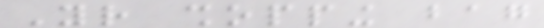Your shopping bag
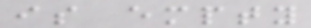is empty
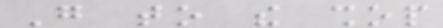Go to the shop
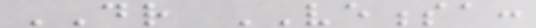DR VENESSA:
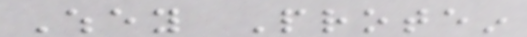Whey Protein
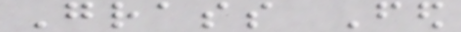Grass Fed
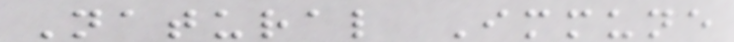Natural Immune
